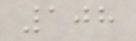108
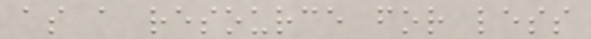as a resource for less
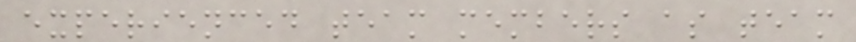experienced team members as team
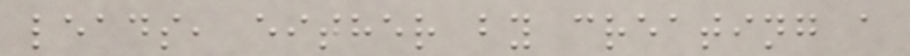leads, either by creating a
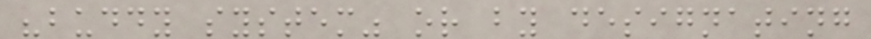"buddy system" or by designating
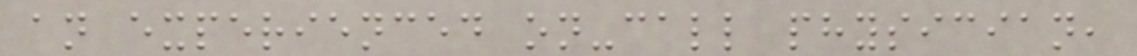an experienced on-call physician,
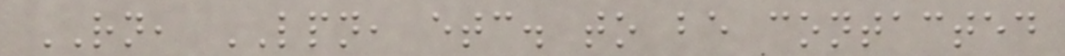RN, LPN, etc. to be contacted
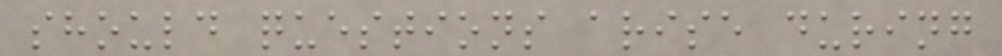should questions arise during
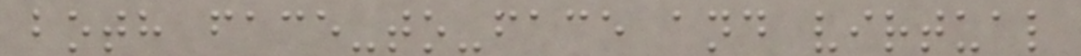both face-to-face and virtual
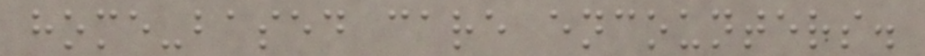home-based care encounters.
